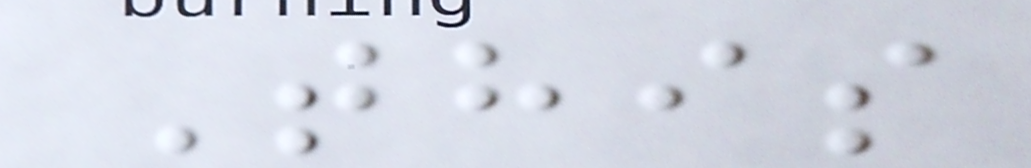This
